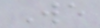We
